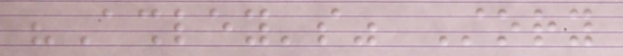"Ashley's" Story
